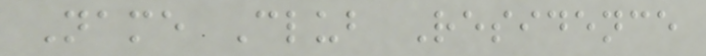Name Club Residence
